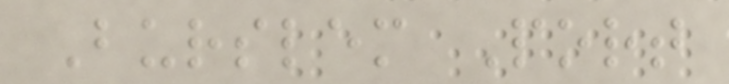Burslem Port
